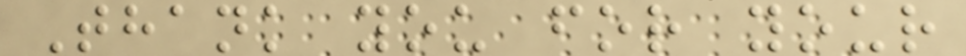Thank you for your
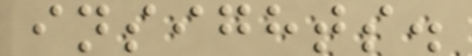insights.
